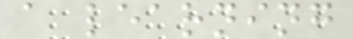a learning
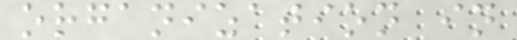organization in
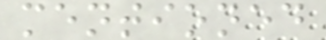mentioned
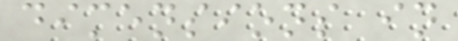dimensions in
